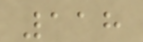118
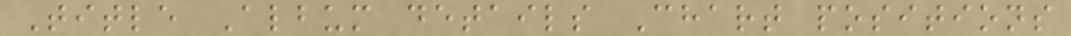Title Album details Chart positions
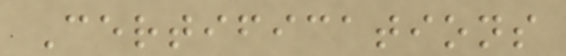Certifications
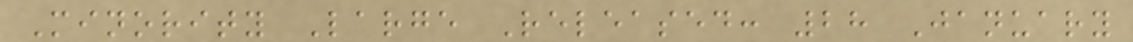Minority Large Released: 28 January
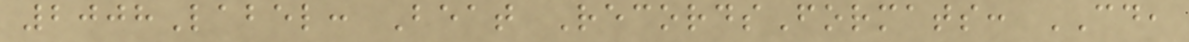2008Label: Beat RecordsFormats: CD,
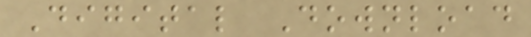Digital Download
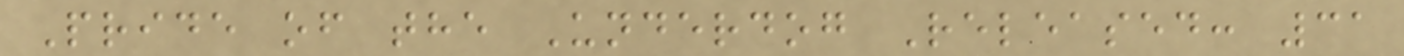Pride of the Underdog Released: 31
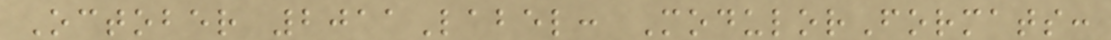October 2011Label: ModulorFormats:
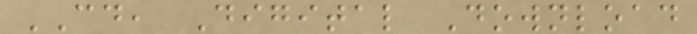CD, Digital Download
